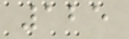125
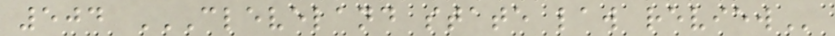504 CLEVELAND STATE LAW REVIEW
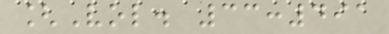[Vol. 33:491
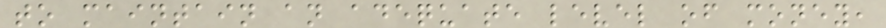to maintain an adequate level of money,
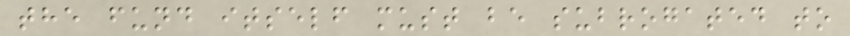the fund itself must be subrogated to
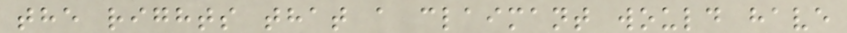the rights that a claimant would have
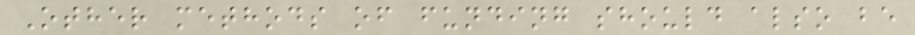Other methods of funding should also be
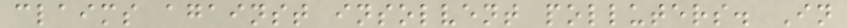claims against insolvent polluters. In
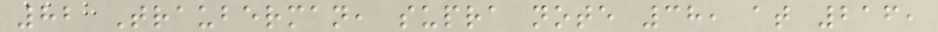82 Trauberman, supra note 38, at 216,
